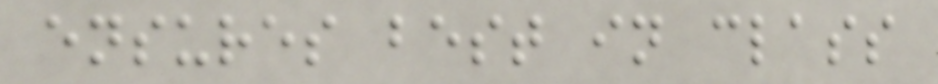ensures best in class
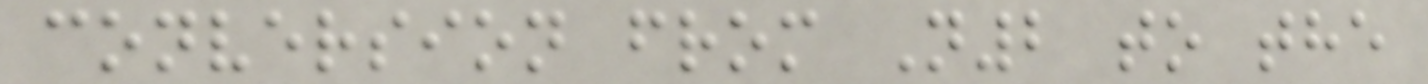conversion from N2 to the
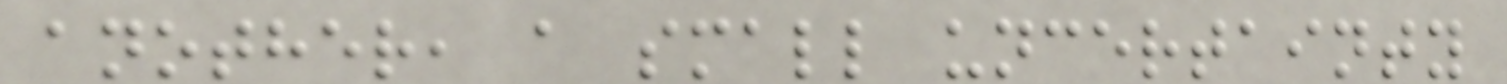another, a small uncertainty
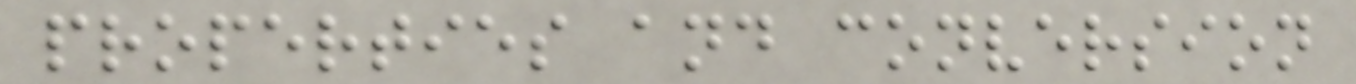properties and conversion
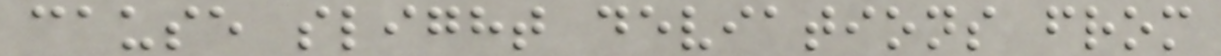cause slight deviations from
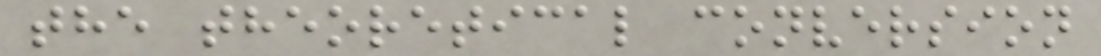the theoretical conversion
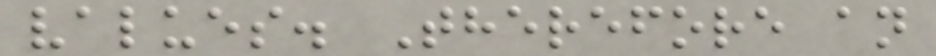values. Therefore an
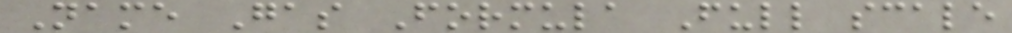Name Gas Formula Full scale
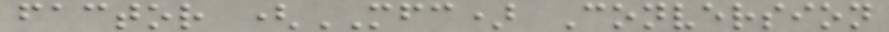factor (MFC) Conversion
